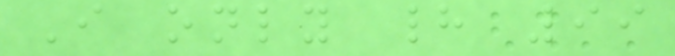I only had 99
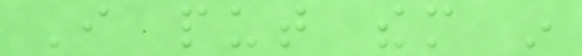I put them in
